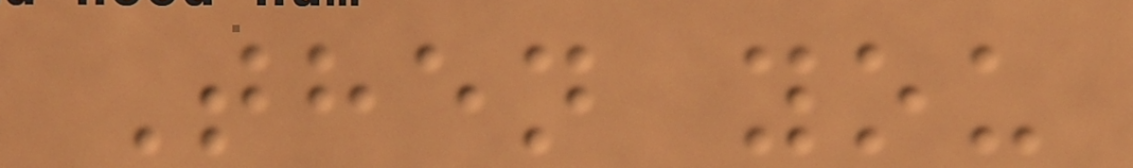Then you
